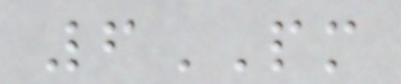6PM
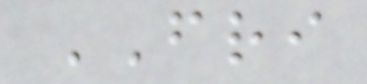FRI
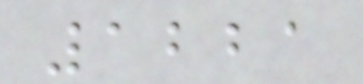1221
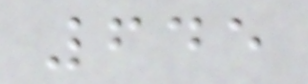645
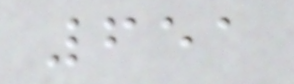651
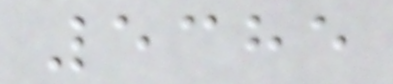5385
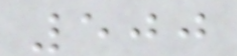500
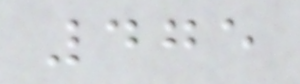475
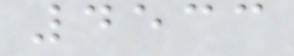4533
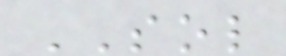SOL
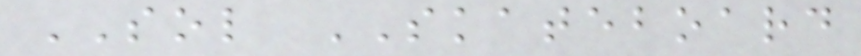SOL SKATEBOARD
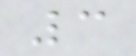3
